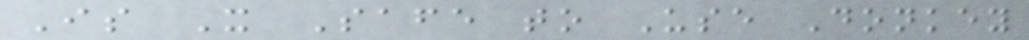Is It Safe to Use Donkey
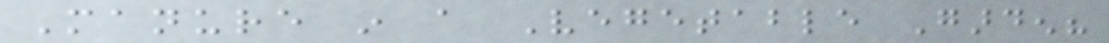Manure in a Vegetable Garden?
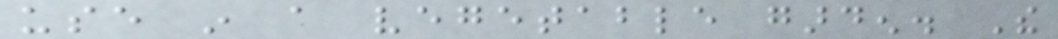use in a vegetable garden. The
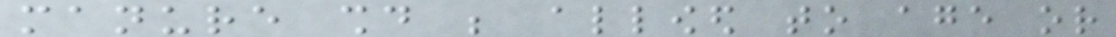manure should be allowed to age or
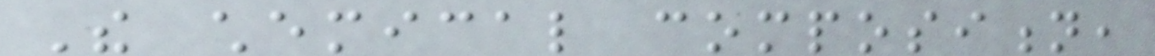The chemical composition,
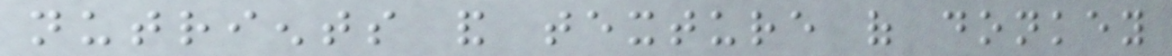nutrients and texture of donkey
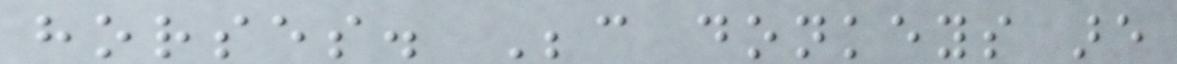horses. Because donkeys are
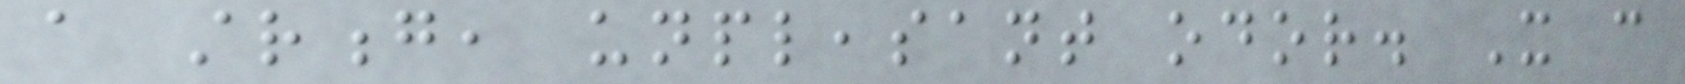a strong, unpleasant odor. It can
